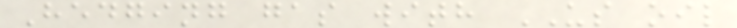Hedging gas with US oil
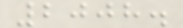2008.
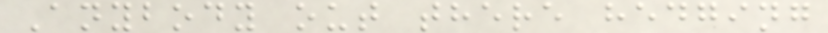Anybody out there hedging
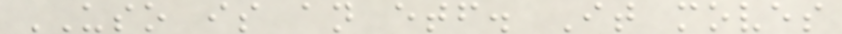USO is an etf. It moves
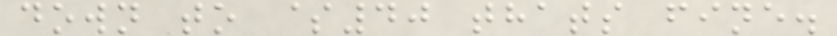down to $40 thats fine.
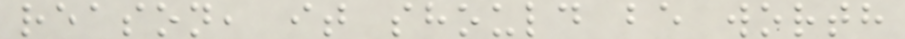reason, it should be worth
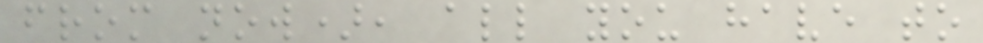from now), all you have to
